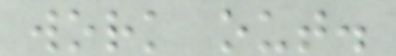work out.
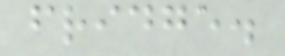fridge.
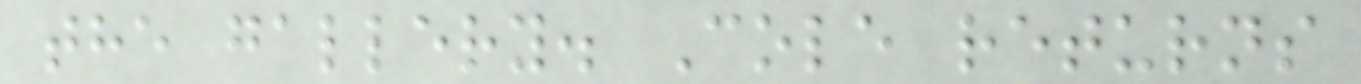the gallery. Cole returns
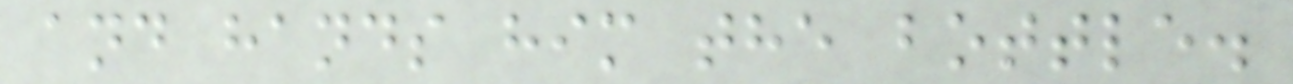and hands him the bottle.
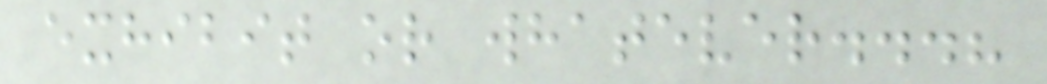exhibit or whatever...?
